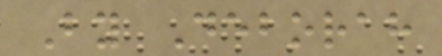By Deborah
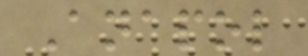Anapol
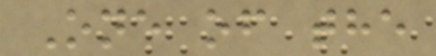One of the
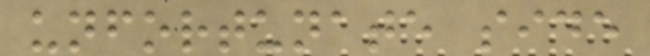unfortunate side
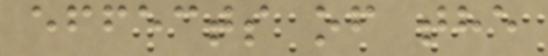effects of the
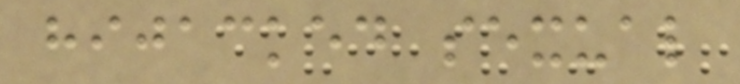hijacked sexual
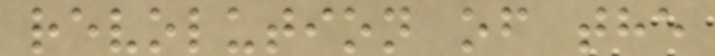revolution of the
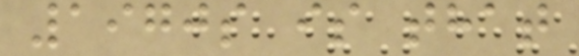1970s is that
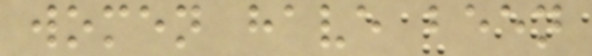women have been
